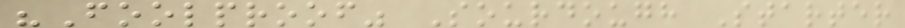"Foolproof" Sourdough Starter
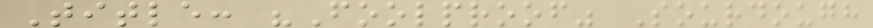Title: "Foolproof" Sourdough
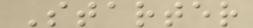Starter
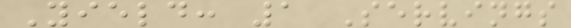Yield: 1 Servings
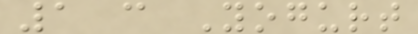1 c Yogurt
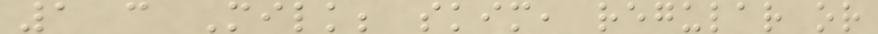1 c Milk; skim, regular or
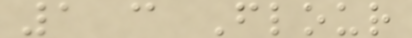1 c Flour
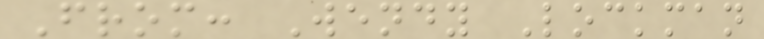From: Wendy Lockman
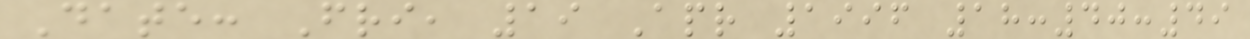Date: Fri, 19 Apr 1996 18:40:49
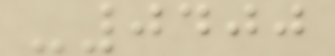-0400
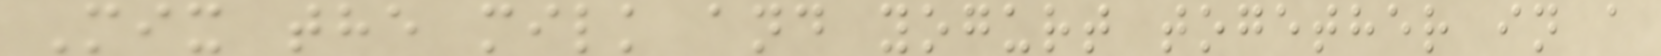Mix the milk and yogurt together in a
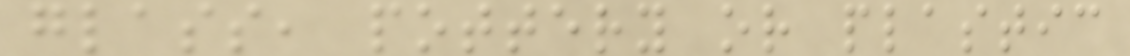glass, pottery or plastic
